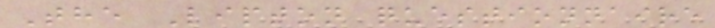The Lipton questionnaire
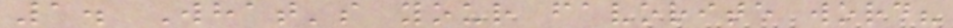1. What's your favorite word?
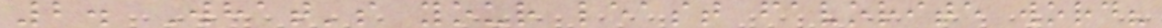2. What's your least favorite word?
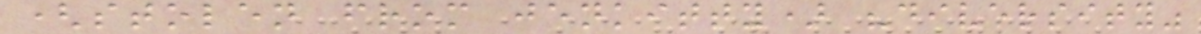(stolen from jenkitty) "diversity"
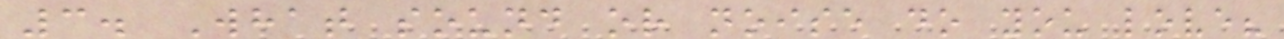3. What sound or noise do you love?
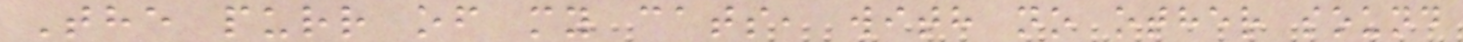The purr of my cats, with no other sound
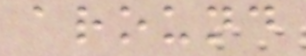around
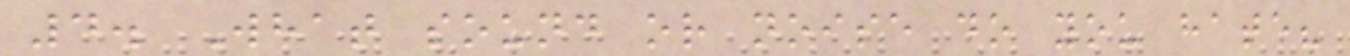4. What sound or noise do you hate?
